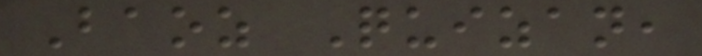Baoz Quizan,
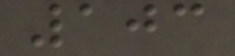103
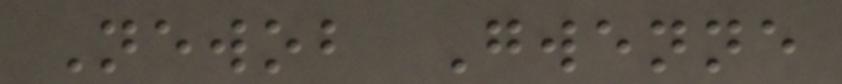Newob Gwenne
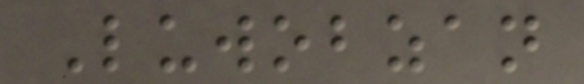Luwobzan
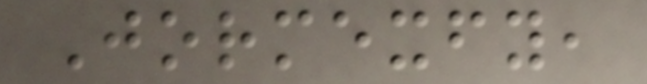Jormexfy,
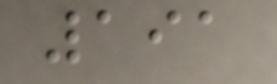191
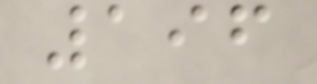196
